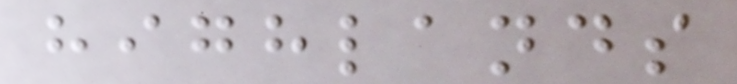highlands
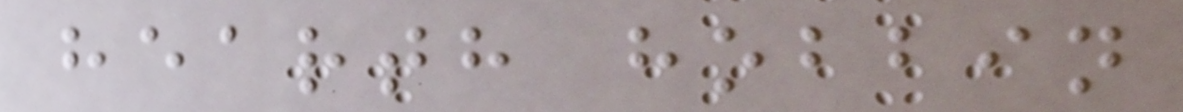hearth hobbin
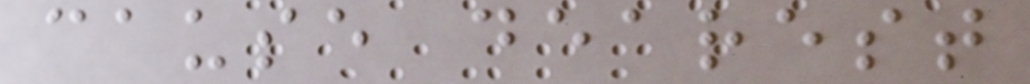cause dearest
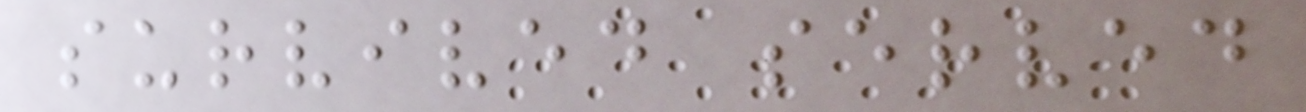survived served
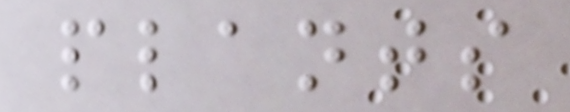plants
